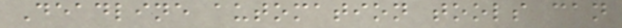Deadline automation tools can
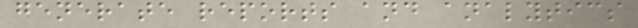generate reports and analytics
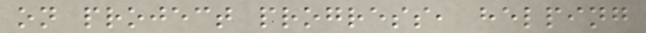on project progress, helping
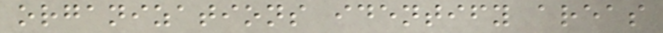organizations identify areas
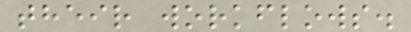their workflows.
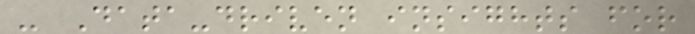- Data-driven insights for
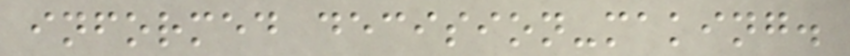informed decision-making.
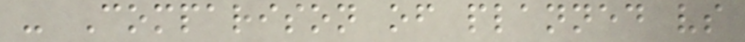- Comparison of planned vs
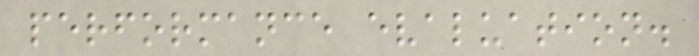performance evaluation.
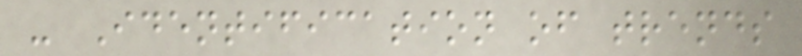- Identification of trends
